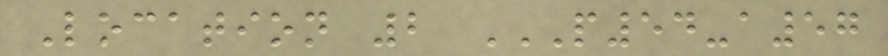Location 2 P54-A57
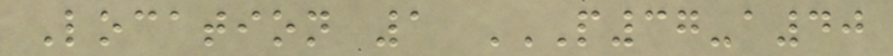Location 1 P37-A40
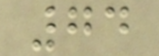74
